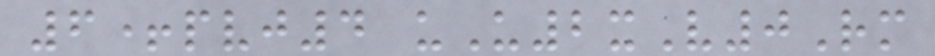6+pvj4 uU2xV0Rm
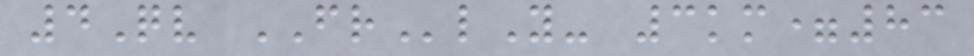4Qv FRlY- 3km=83
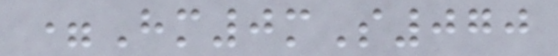=Hm0mS070
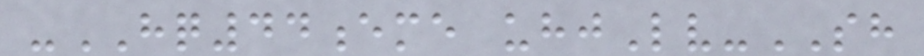-HQ44eme uhjLv-SH
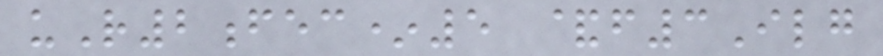uR2fec*5 &f3Ilg
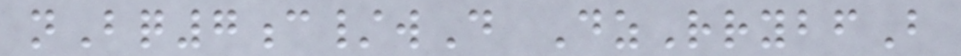nBq7c/wD DzRrybfB
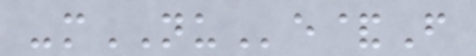-mNUe&F
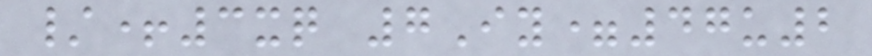/+3xq 7Iy=47u2
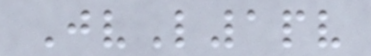JvL1pv
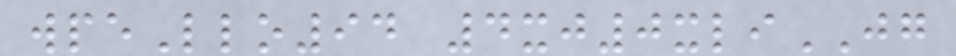wpeLlo94 4xj0xliJG
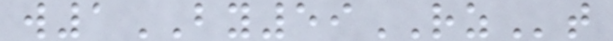w1BY59RZt
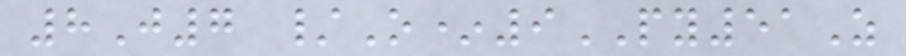8J7 /O*9PY51Z
